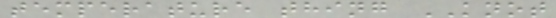temperature thing KNOT
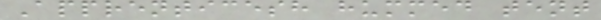Apprenticesh hummed tent
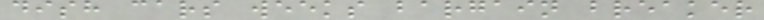dish cars weeks bargain breaker
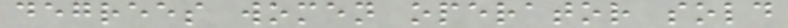degrees women operator sold
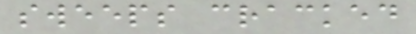sweeps cracked
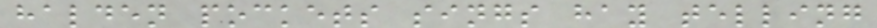halden pockets sings hay telling
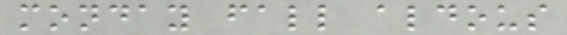monday fall aldous
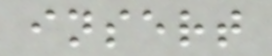insert
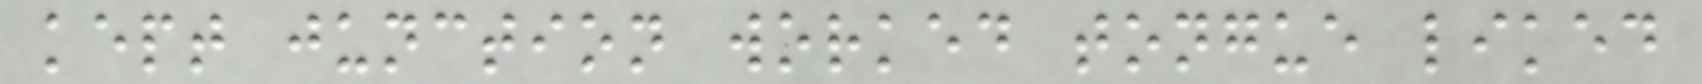kept junction worked tongue liked
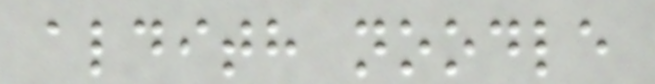aldith noodle
